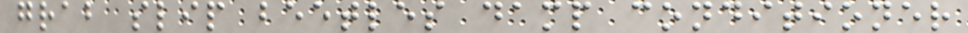grab slip beetles damp conditioner
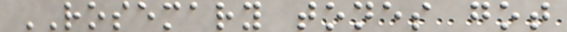ROSEMARY tones got
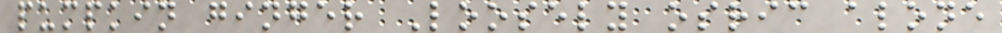pumpkin ginger Loosely osric alone
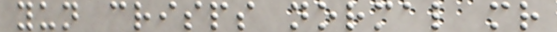yun crisps normal mr
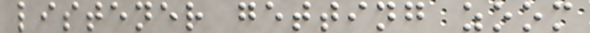listener getting zoom
